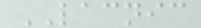LACNIC
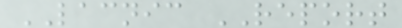LACNIC REPORT
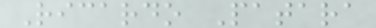Ricardo Patara
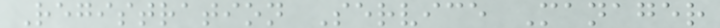Registration Service Manager
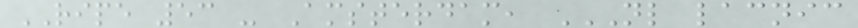RIPE 53 - Amsterdam, NL LACNIC
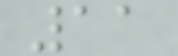11
